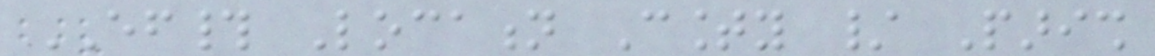EF# Location County / Parish
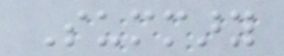Summary
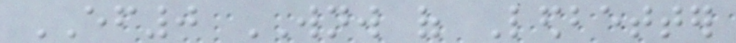EF0 WNW of Ledbetter
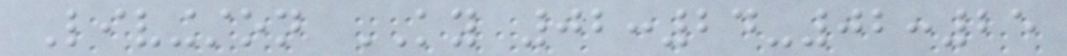Livingston KY 02:24-02:25
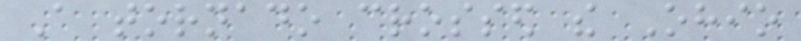A tornado crossed the Ohio
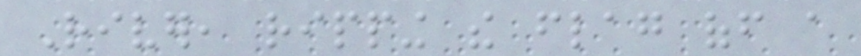River, ripping the flag off a
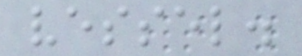vessel.
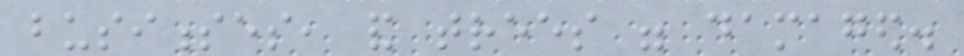businesses, and trees were damaged.
